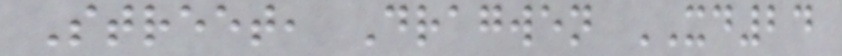Street, Dragwen XD24
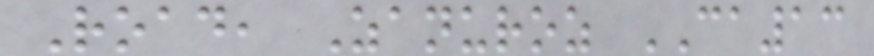Road, Zanuroz CA13
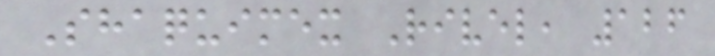Shaquimex Rivel, 126
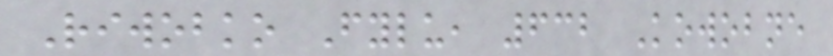Riwobko Fylu, 632 Kowobne
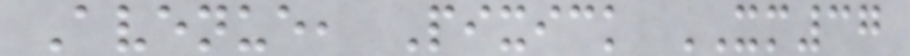Avenue, Pixick XM37
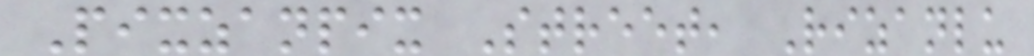Pixzanpix Street, Rizanlu
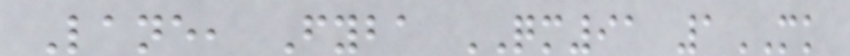Lane, Fyba QM91 1MK
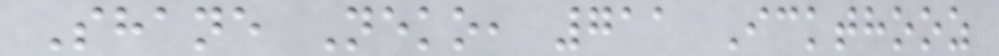Shane Neko, 711 Ickthooz
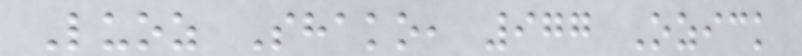Luoz Shako, 977 Ozick
